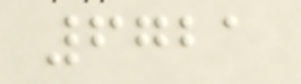6721
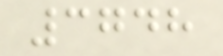3748
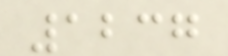1237
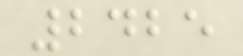2425
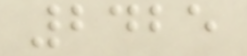2425
